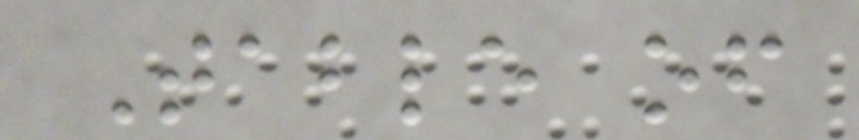Table of
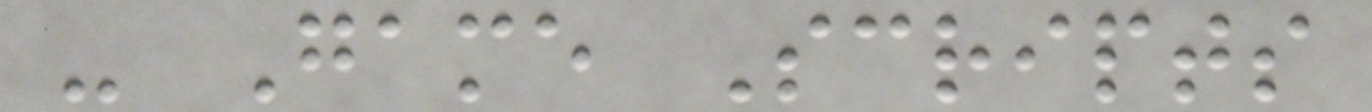- Game Scripts
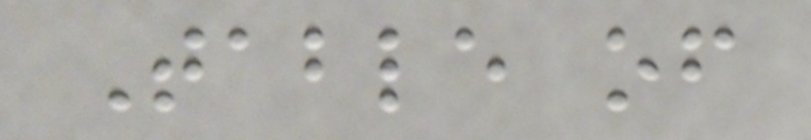Table of
